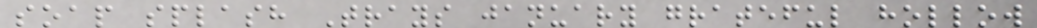soap splash Trays january grateful hollow
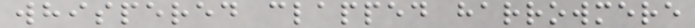whispered clapped harrowmere
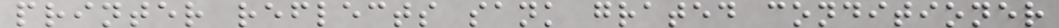printer reflects sank grated conditioner
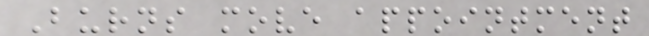Burns move appointment
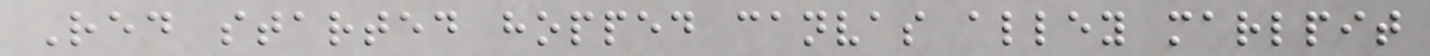Red started hopped canvas alley marlpit
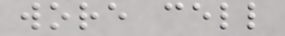wore cell
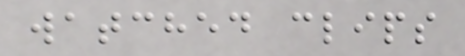watched clips
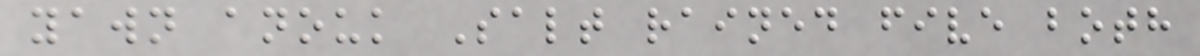yawn anouk Salt rained five both
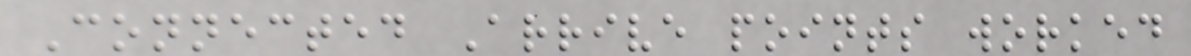Connected Arrive points worked
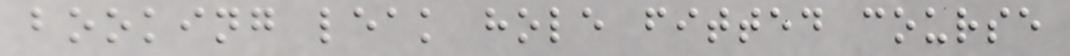booking leak hole fitted course
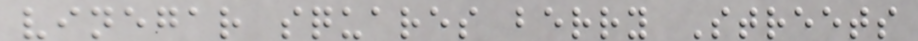vinegar squares berry Streets
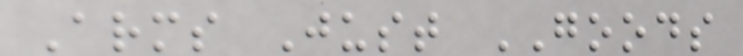Arms Just GOODS
